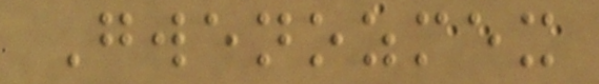Gwenozmex
